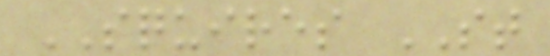SQUIRES ST
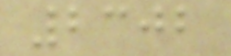2302
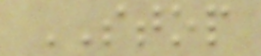STOP
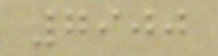7900
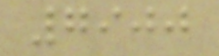7900
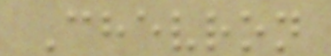Chevron
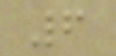6
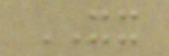XX
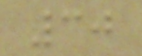30
